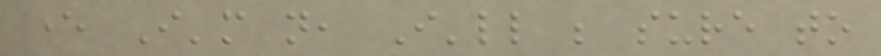ever I'm not, I'll be sure to
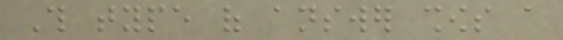This type of answer shows a
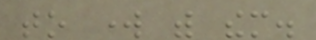to work with them.
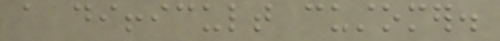a difficult customer.
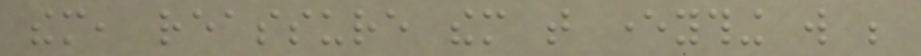them, reassure them that everything will be
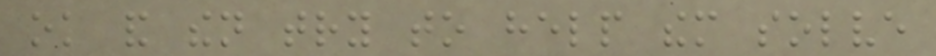ok and then try to help them solve
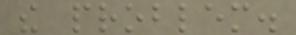the problem.
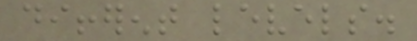different levels.
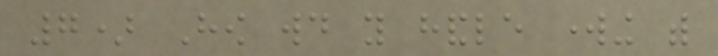7) How would you handle working with
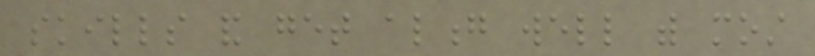skills and get along well with most
